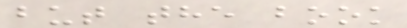but the book
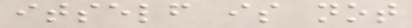itself is not
